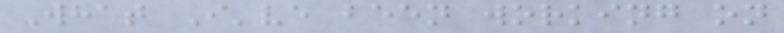What I've been working on
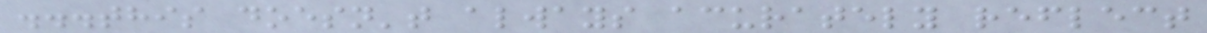...this doesn't always acurately reflect
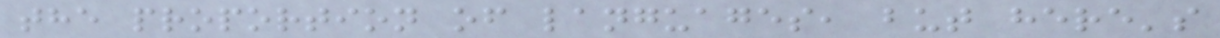the proportion of languages, but here's
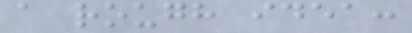a rough idea:
